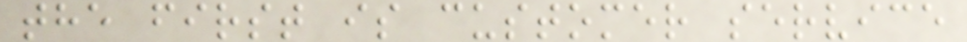the first is customer service
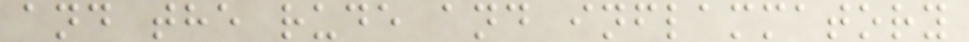and the rude and inflammatory
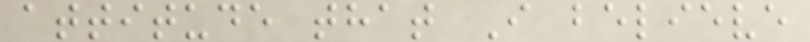attitude that I believe
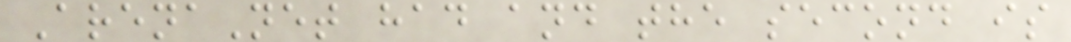ArenaNet had and the second is
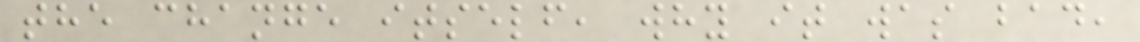the change itself, why it was bad,
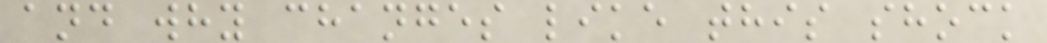and why changes like this shock
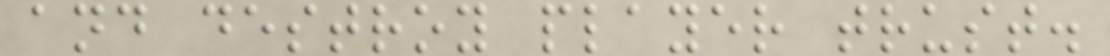and destroy player trust.
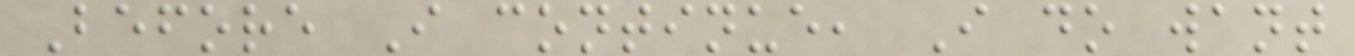Before I continue, I do want
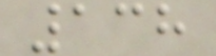138
